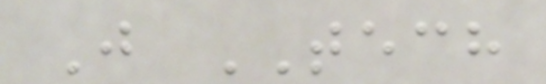J TECH
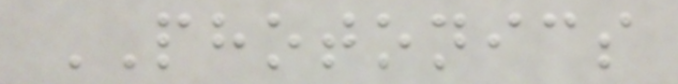PHOTONICS
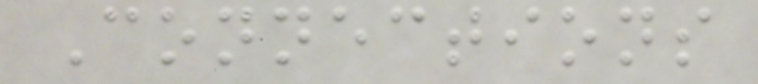Connections
